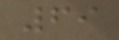69
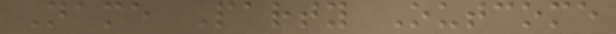Name Party Outcome
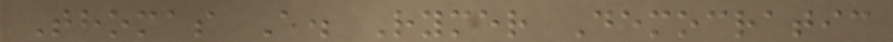Thomas A. Rymer Democratic
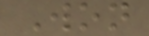Won
